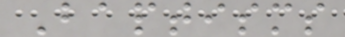Baptisms
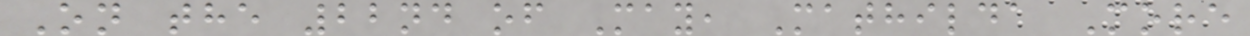On the 22nd of May, Mathilda More
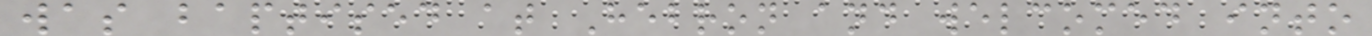was baptised at Hebron and welcomed into
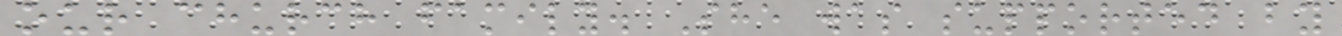our church family. She was supported by
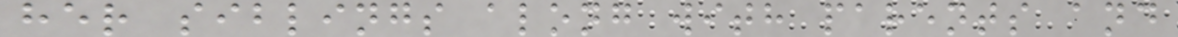her siblings along with parents and
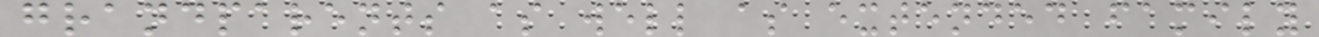grandparents as well as extended family
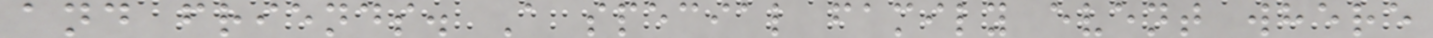and friends. A special family event where
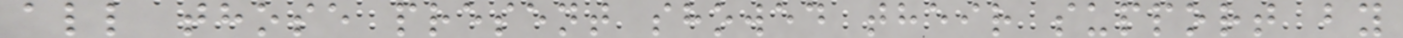all those present showed their support by
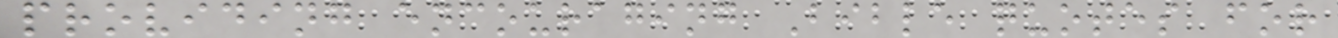providing encouraging Bible quotes for
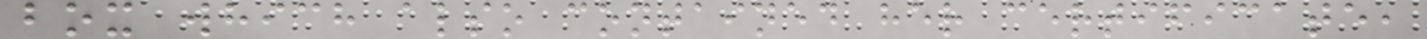box which also contained her certificate,
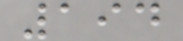194
